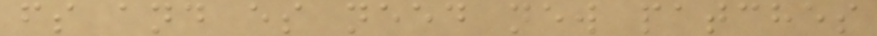fs and es need new patches
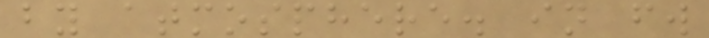by atmosphere. in fw
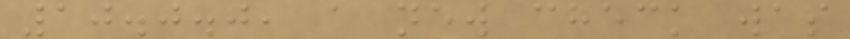10.0.0, a new check was
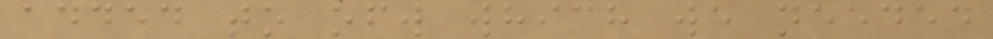added to ofw which we needed
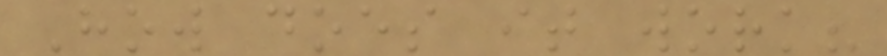How does it work?
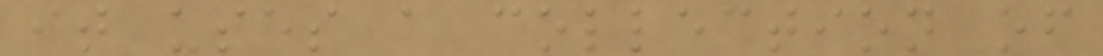it uses a collection of
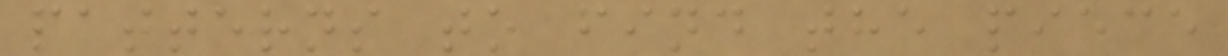patterns to find the piece
